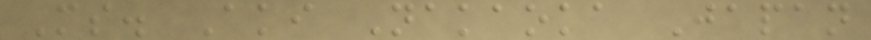Ms. Aki Nakaoka Japan
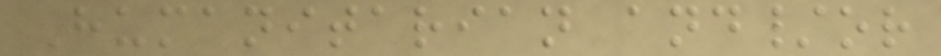Humanitarian and/or
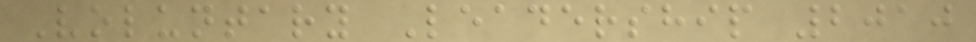Voluntary Leadership 2010
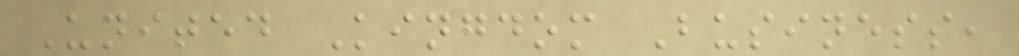United Kingdom Business,
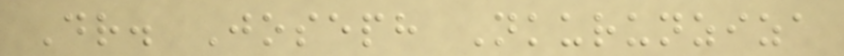Dr. Joseph Nkurunziza
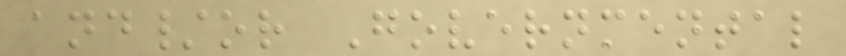and/or Governmental
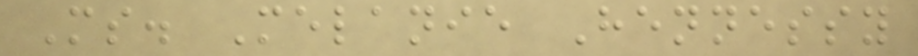Ms. Melanie Hennessy
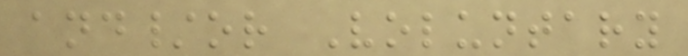and/or Voluntary
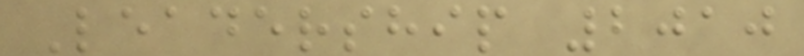Leadership 2010
